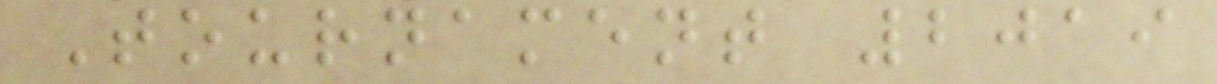Tournament 2019
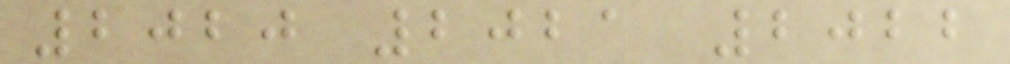2020 2021 2022
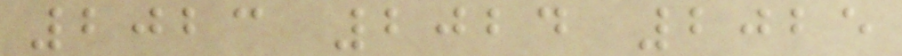2023 2024 2025
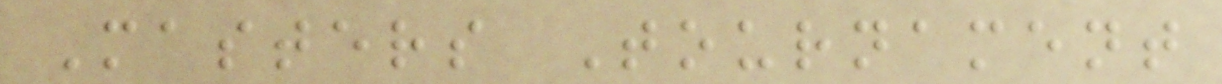Masters Tournament
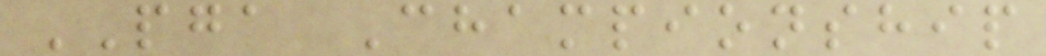PGA Championship
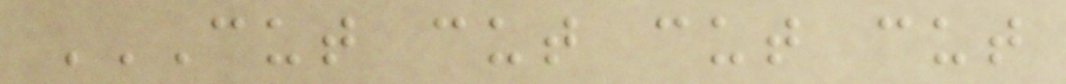CUT CUT CUT CUT
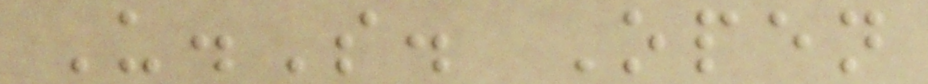U.S. Open
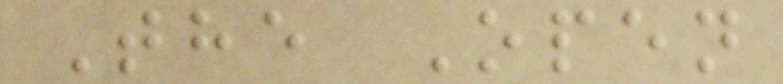The Open
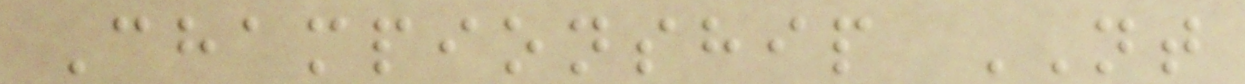Championship NT
